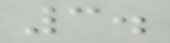3.
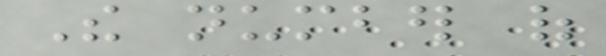The number of
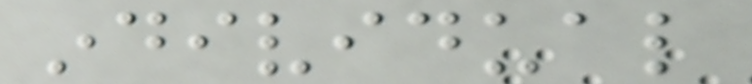individual
